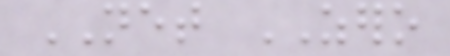NET ZERO
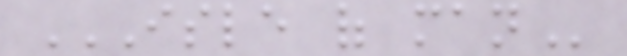ISLE OF MAN
